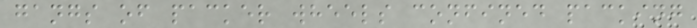gangs of packer wheels confined packing
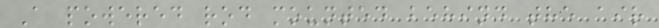A powered rod mounted behind the air
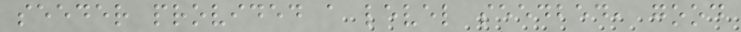seeder provided a level seedbed, good
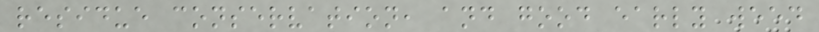residue conservation, and good early weed
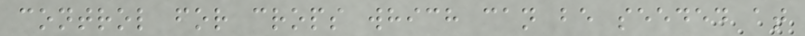control for crops which can be seeded at
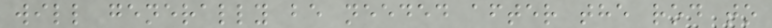will generally be needed after the rod to
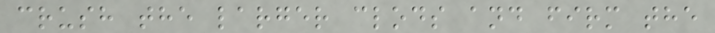crush the larger clods and firm the
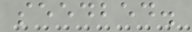seedbed.
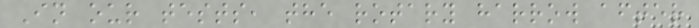In our tests, the rotary harrow after
